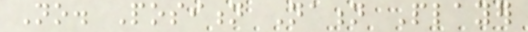No. Position Nation Player
